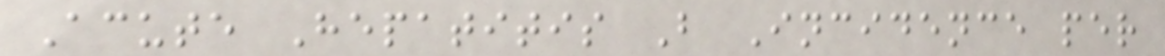Acute Hepatitis B Incidence per
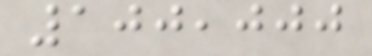100,000
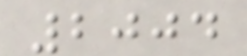2004
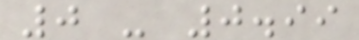0 - 0.99
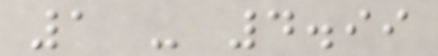1 - 4.99
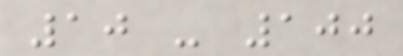10 - 100
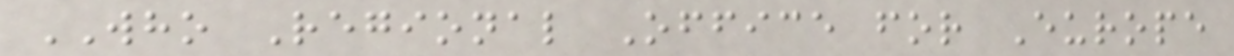WHO Regional Office for Europe
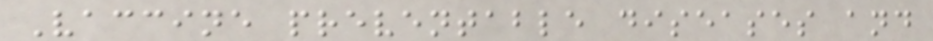Vaccine preventable diseases and
